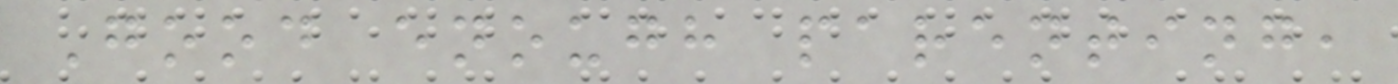Good enough parenting,
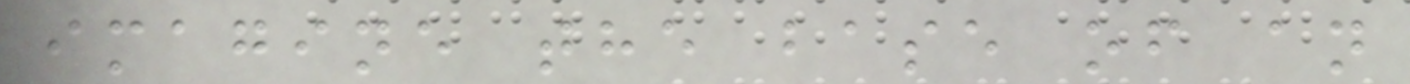imagine the base of an
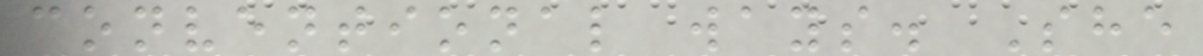conventional ways. She
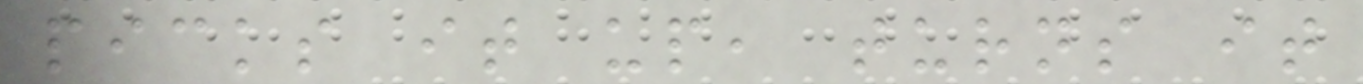picks it up, turns it
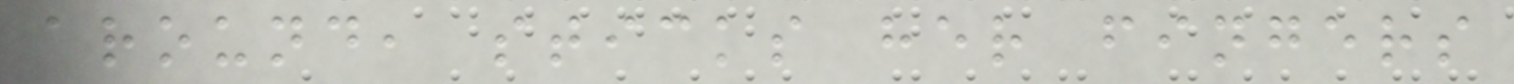around, sticks her fingers
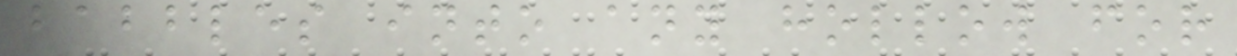babbles into any hollow for
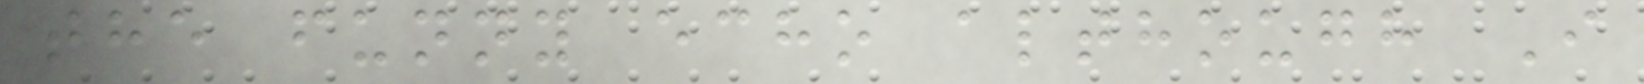the funny echo although I
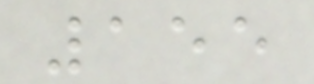155
